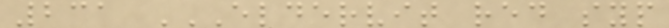231 ELDERVIT RED SYP
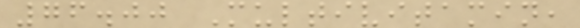76.00 Multivitamin,
